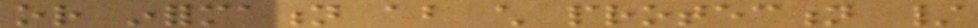or information about child protection /
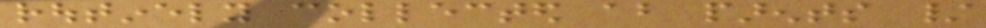routinely collected about parents /
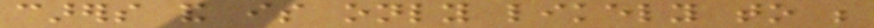carers and is only likely to be
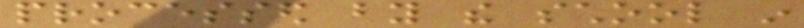processed by the school in
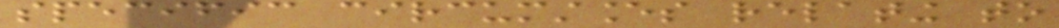specific circumstances relating to
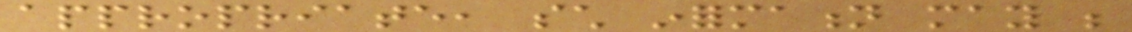appropriate, such information may be
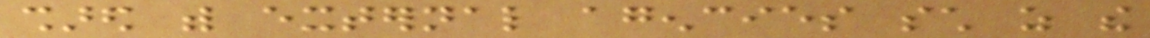shared with external agencies such as the
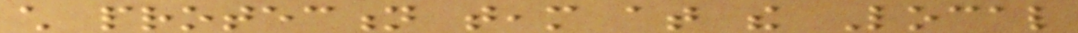child protection team at the Local
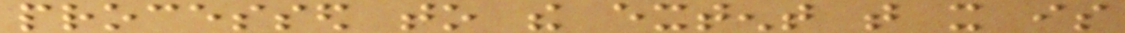processed to the extent that it is
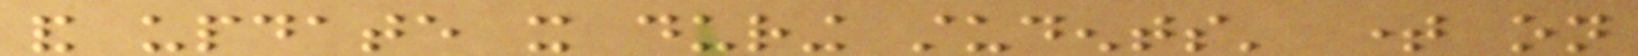and update it during students' time on
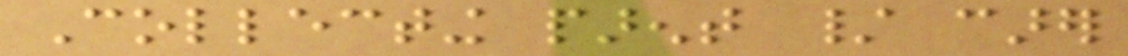Collecting parent / carer
